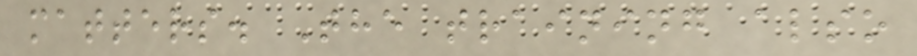matters. The training also
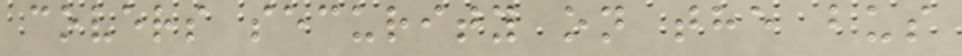covers security on the bus
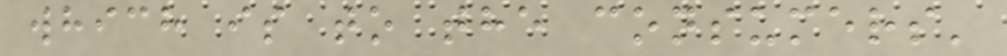which is to the consumers'
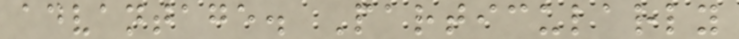advantage. Particularly
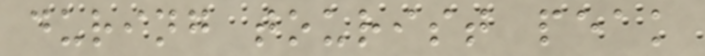during tourist peak
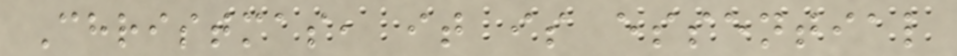Christmas, it is essential
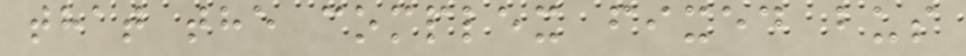that the complex fixed bus
